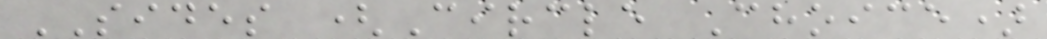SIDES (Circle Choice)
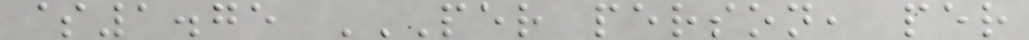$1.75 PER PERSON, PER
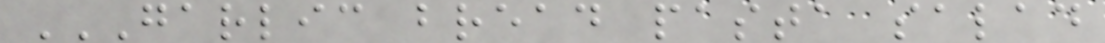GARLIC BREAD PASTA SALAD
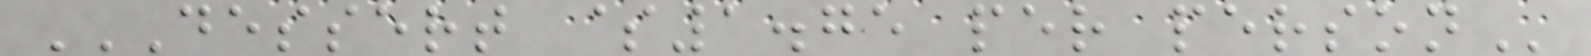DESSERT $1.75 PER PERSON
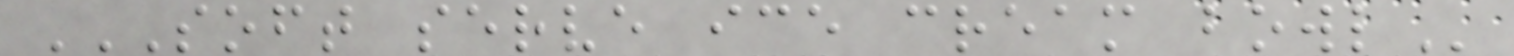SOFT SERVE ICE CREAM BOWL
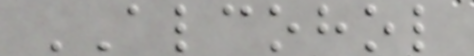ALCOHOL
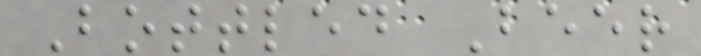Bottled Beer
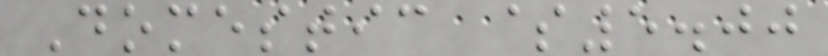Domestic $5.00
